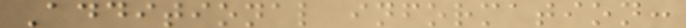Additional information:
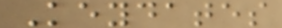Keydates
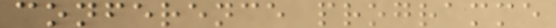conference programme
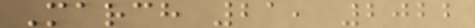March 21, 2022
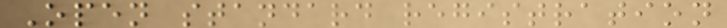Open standard registration
